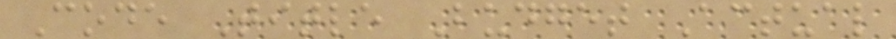Code Title Budget Actual
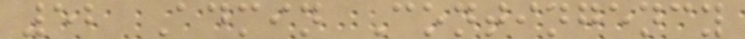52 Admin Contingency
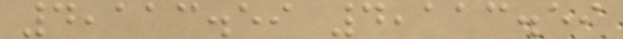4,113.59 4,113.59
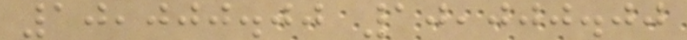10,000.00 10,000.00
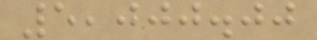5,000.00
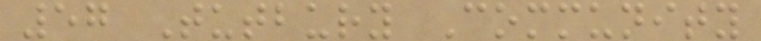57 Tutbury Community
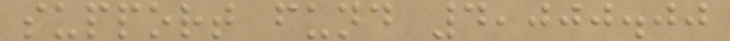support fund 4,000.00
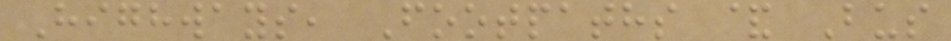Highways, Footpaths & Bus
